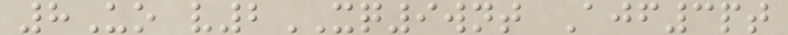8Uo v2XQ9wnt Ajf3pt
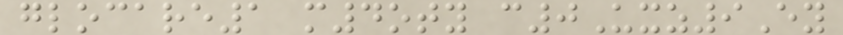glocare1 m4oty c0Uxz9Ey
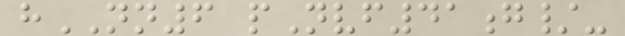hNN6 pNvf41g/-
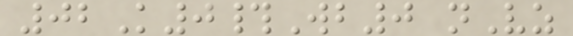02K0#Wb0 nVz
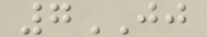7JJ
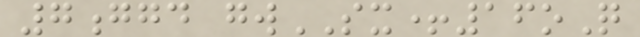7ggd gwSX+16oQ
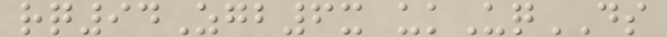rq94Zgb6x ukUqDS
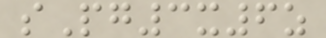sPg3x6z
